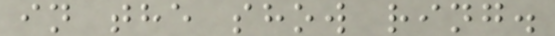in the show ring.
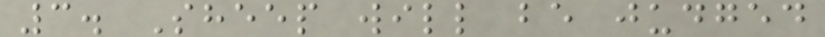3. Sheep will be judged
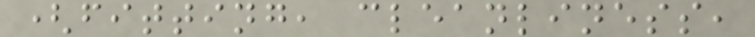(fitting, cleanliness,
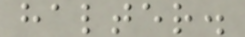halter.
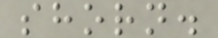shorn.
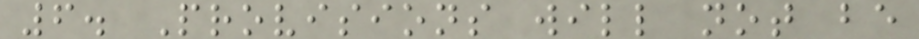6. Provisions will not be
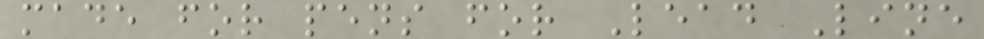made for pens for Lead Line
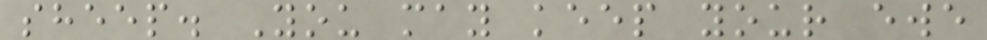sheep. You may keep your ewe
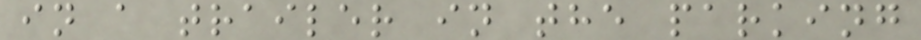in a trailer in the parking
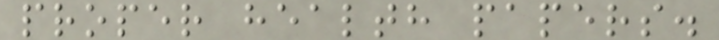proper health papers.
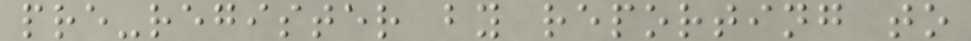pre-register by reporting to
